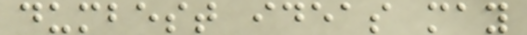dumbest ideas may
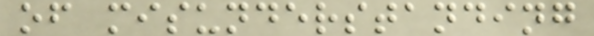of misunderstanding
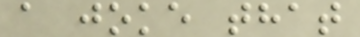a joke that
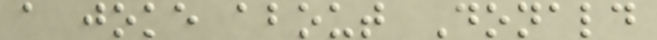a joke about Donald
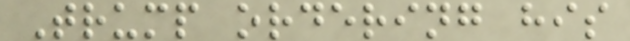Trump ordering his
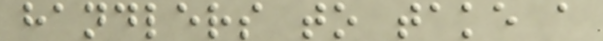handlers to take a
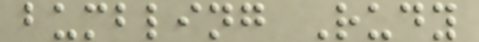bumbling Rudy
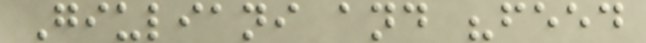Giuliani and "feed
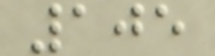105
